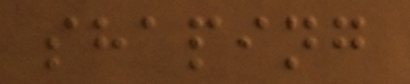shaping
